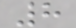8
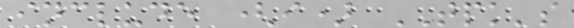include (i) TPK's
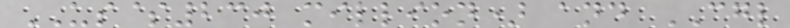US$230 million) and CGL
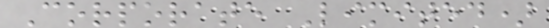Corporate Limited)
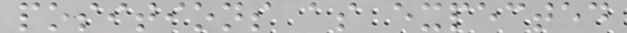positions as expected
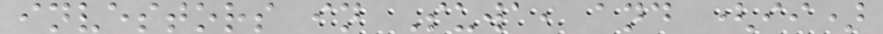investors in Suwa, and (ii)
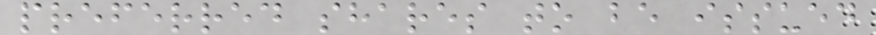preferred shares to be issued
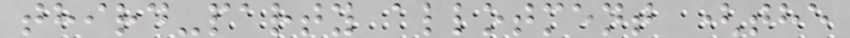third-party allotment (the
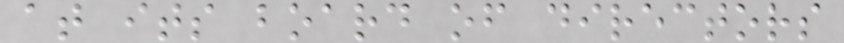at its board of directors
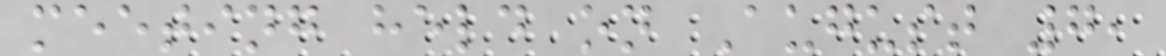meeting held on August 7,
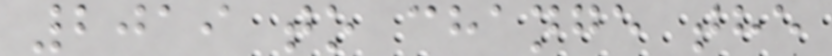2019 to change the
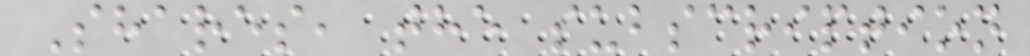Shares, the subscription
